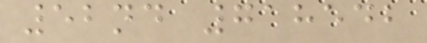52nd 718542
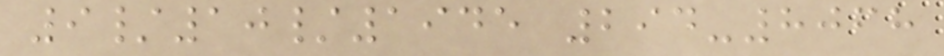9/10/1945 294-8068
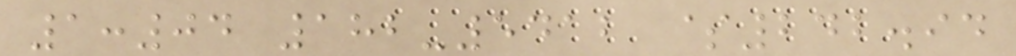1:04 182-5412 $242.94
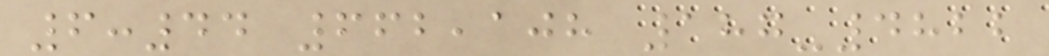6:44 662,108 187-4822
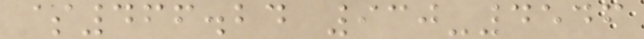$466.24 930-4546
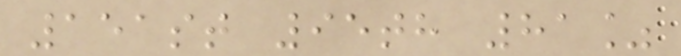151st 95th 81%
